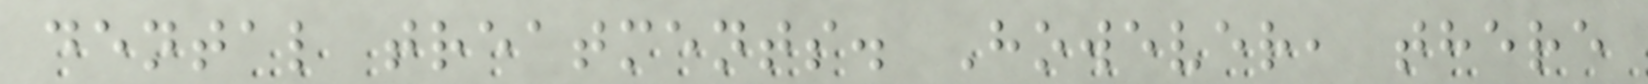dental treatments. However, there
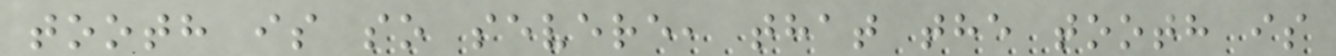tooth is so severe, that the tooth is
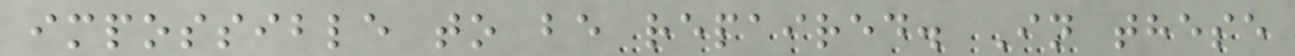impossible to be repaired. In these
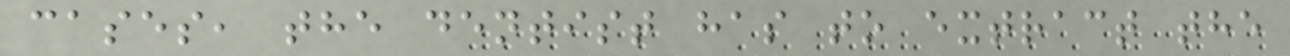cases, the dentist has to extract the
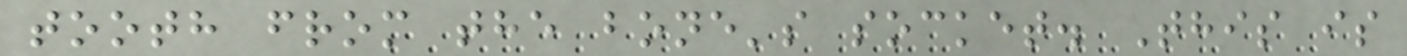tooth from the bone's socket. This is
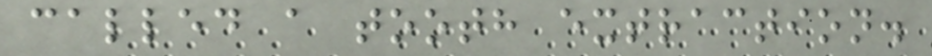called a tooth extraction.
